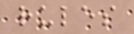rules
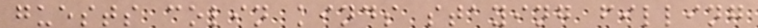guests colin kinds staying filling
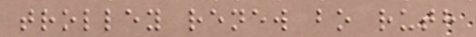trolley renew bo ruth
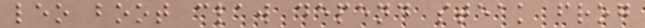leo boot claw depend steak frog
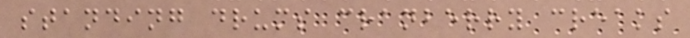standing drums cranberry creaks
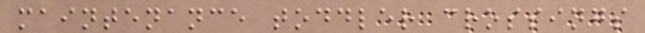maintenance toddler crossings
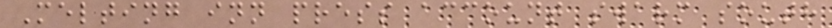Melting inn press account swarm south
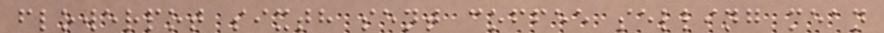flowerpot sixth sent coffee selling mean
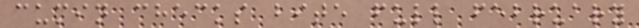cumin checks bite full february
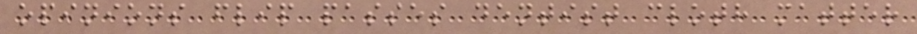opinions flip passes dentist cloth matter
